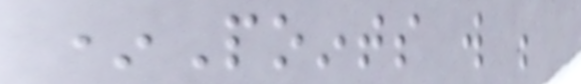*Points will be
